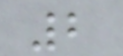2
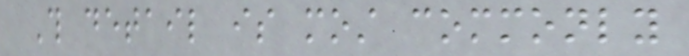This detail is most commonly
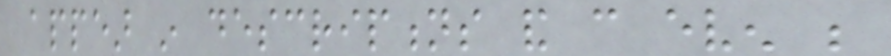appear in descriptions and can even be
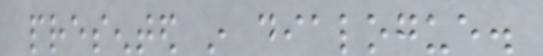presented in dialogue.
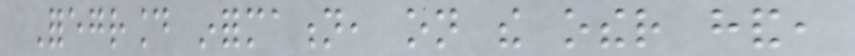Foreground information, on the other hand,
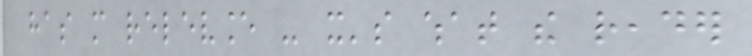has more relevance - it's what the reader
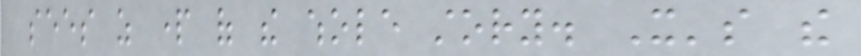sees as part of the whole story. It's the
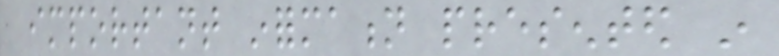important information presented in
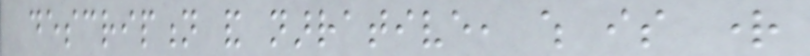description and narrative, which is right
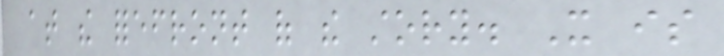at the forefront of the story. It is
